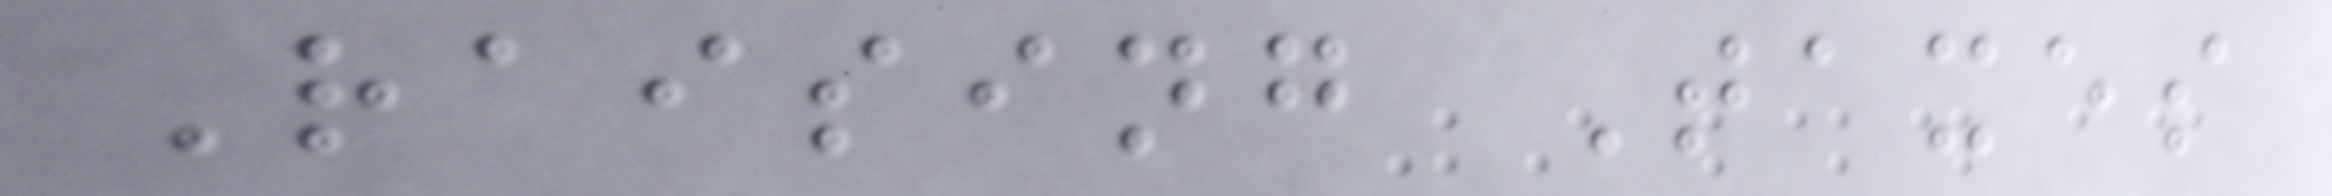Raising Taxes
